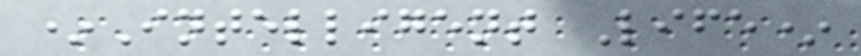*Intelligent Life*
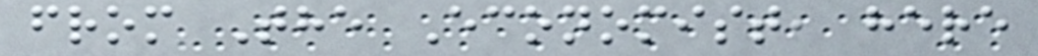from The Economist, here
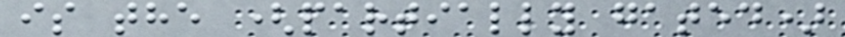is the (partially gated)
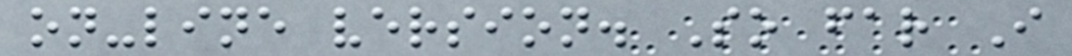on-line version. So far I
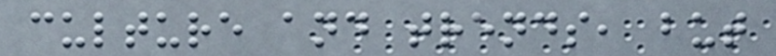culture and trends, but
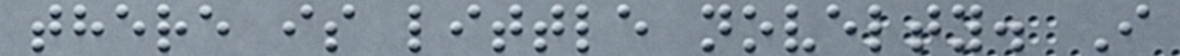there is little novelty. I
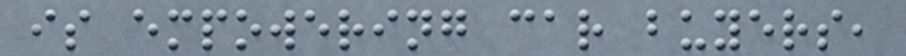is empowering car buyers,
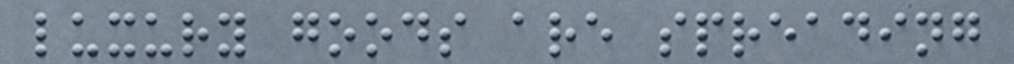luxury goods are spreading
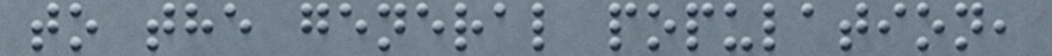to the general population,
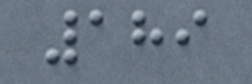189
